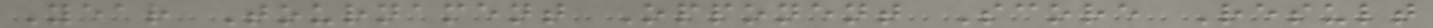Year Tournament Opponent Score Result
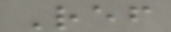Ref
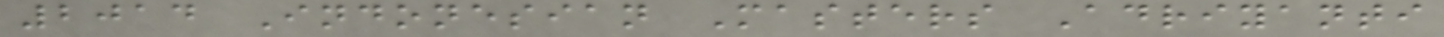2014 Indonesian Masters Adriyanti
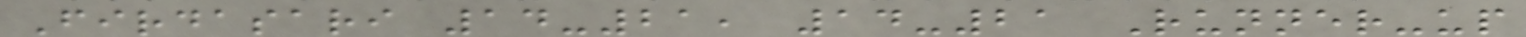Firdasari 14-21, 14-21 Runner-up
